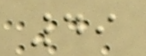49
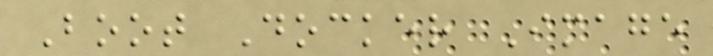Boot Docker Image
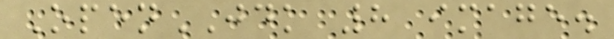OpenJDK 8 image.
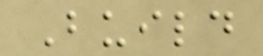Build
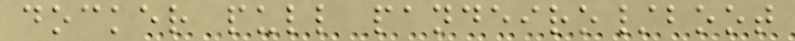docker pull pandeiro/boot
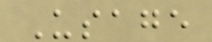Usage
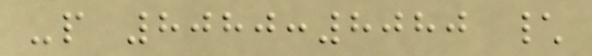-p 8080:8080 \
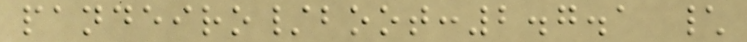pandeiro/boot:2.7.1 \
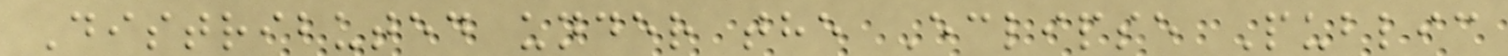Distributed under the Eclipse Public
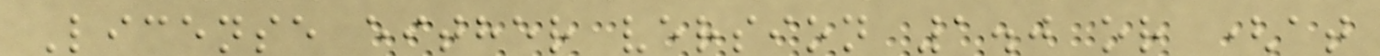License either version 1.0 or (at
